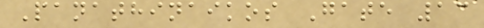Panathinaikos Gate 13
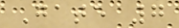Gate 7
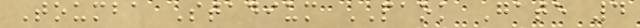Toumba Stadium PAOK Gate 4
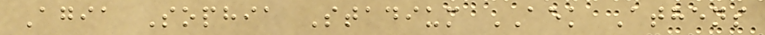Agia Sophia Stadium AEK Athens
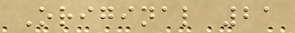Original 21
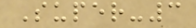Super-3
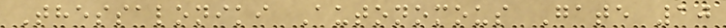Thessaloniki Autonomous Gate 10
